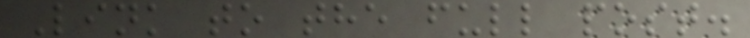Link to the full post.
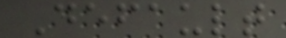Default
